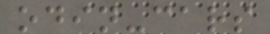odin-cars
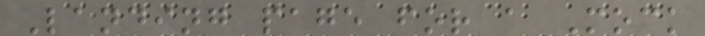Landing page for a Mock
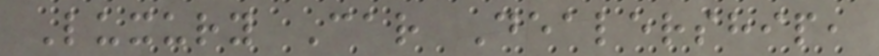Luxury Car Dealership,
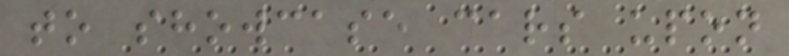to showcase cars upon
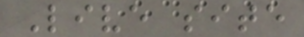Live site
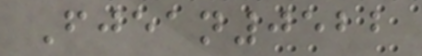Fjean0522
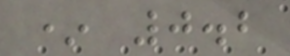* 0.2
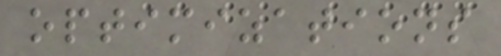optimizations
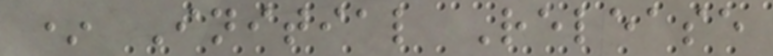* Initial Release
